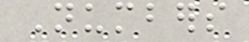Numbers
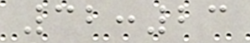32:23
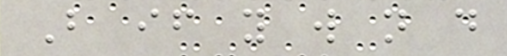But if you will not do
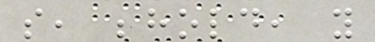so, behold, you
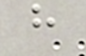have
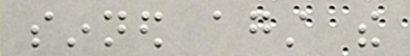sinned against the
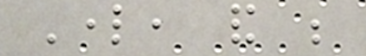Lord, and be
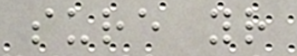sure your
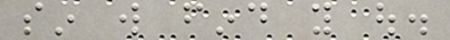sin will find you out.
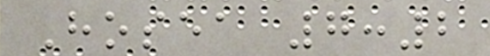Hosea 7:2
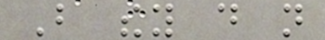But they do not
